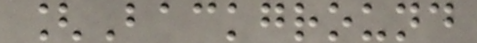[Background
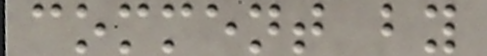comment by
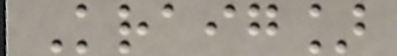Kraig]
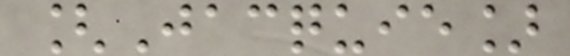[Jacquie]
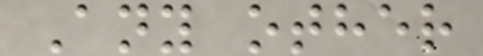Any other
